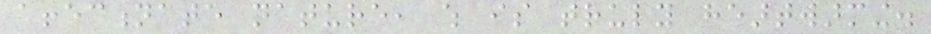affectionate nature, which is truly heartwarming.
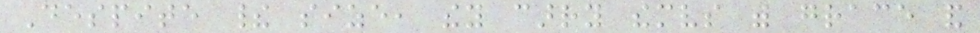Despite their size, they carry themselves with grace and
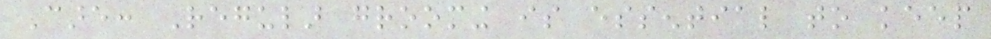Care: Regular grooming is essential to keep
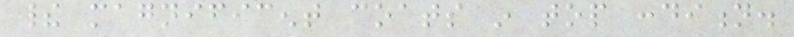their magnificent coats in top condition.
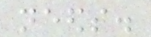needs.
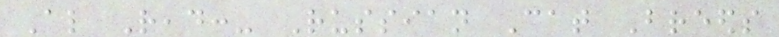Also Read:- Russian Cat Breeds
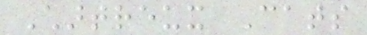Chartreux Cats
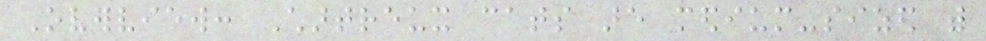Overview: Chartreux cats are medium-sized with
